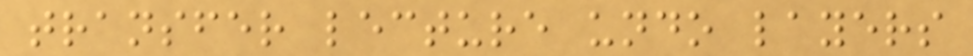transfer lecture undo layers
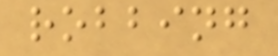robbing
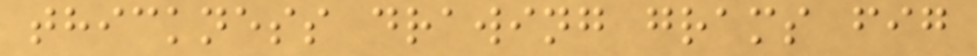thickness drawing grams fig
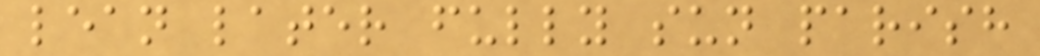lean later fully sun parish
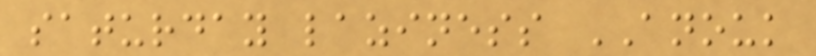saturday laziness ANOUK
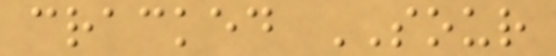cracked SOUR
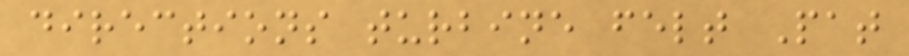directions turbine felt Pat
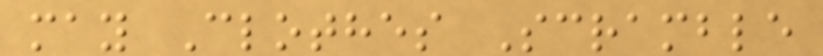may Clothes Scramble
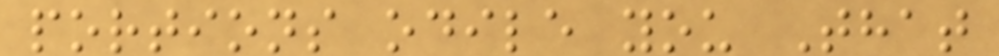portions odile you That
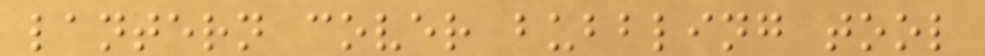lantern cover bubbling tool
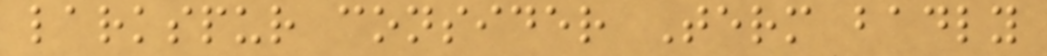larkspur consider Term badly
